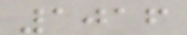1016
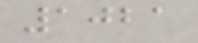1021
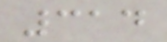314
